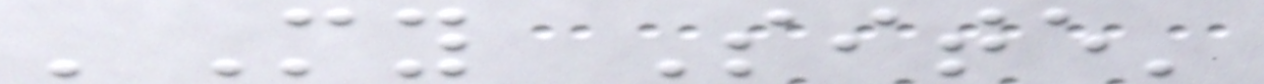'My Site'
